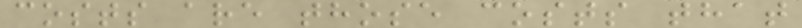costs are those costs that
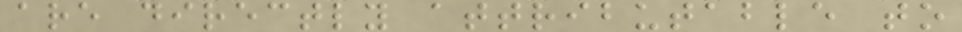are directly attributable to
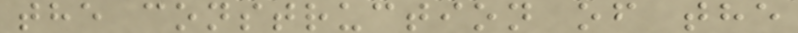the construction of the
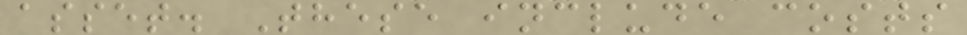asset. These include costs
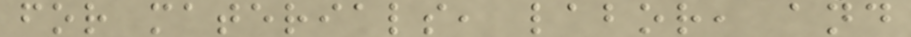for materials, labor, and
